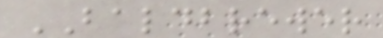BALDBREWER
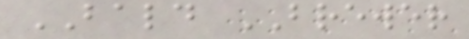BALD BREWER
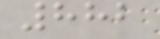882
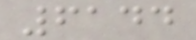6144
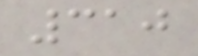310
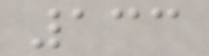133
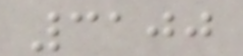3100
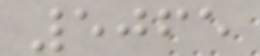5065
